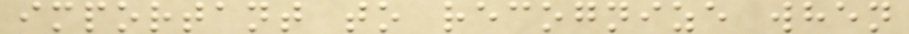important to recognize when
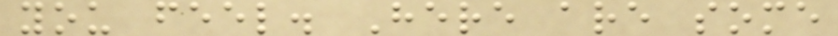you feel. Here are some
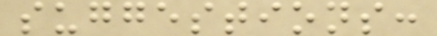suggestions:
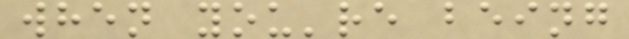when you're being
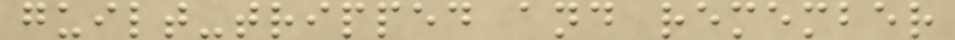guilt-tripped and remember
